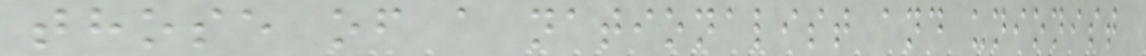those of a nationalist and unionist
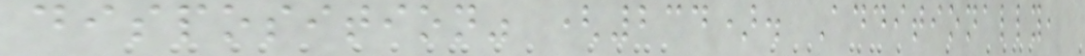disposition" (234). Additionally,
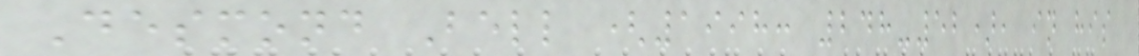Desmond Bell (1998: 248-52), in his
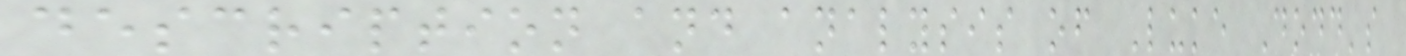description and analysis of Luke Dodd's
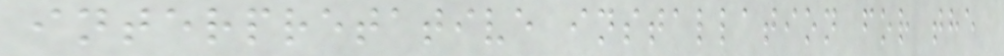interpretative installation for the
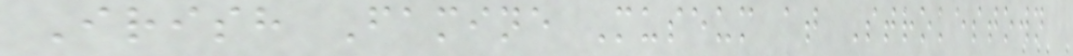Irish Famine Museum at Strokestown
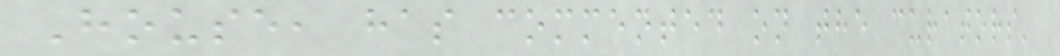House, has commented on the curators'
